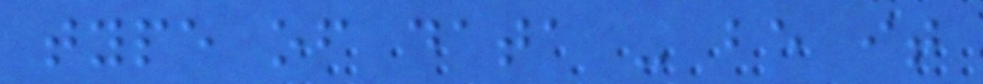type of data - be it
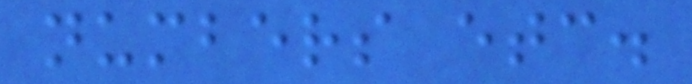numbers etc.
